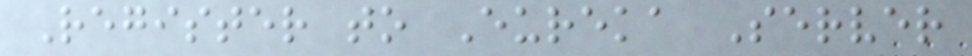Register to Eureka Server
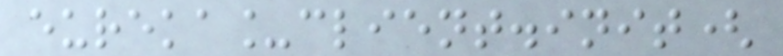eureka_client.init(
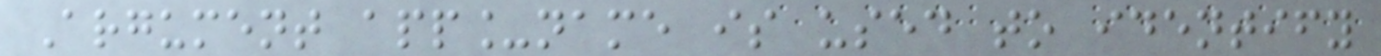Argument app_name is used to identify
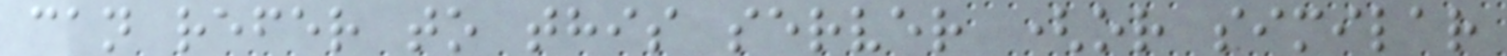can refer to this server (or similar
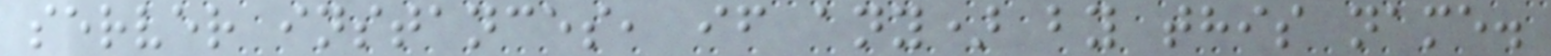server instances, if any) by this name.
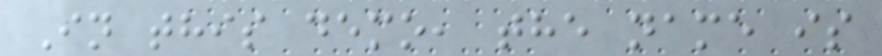In this demo, the name is
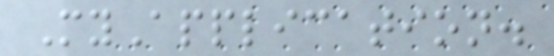MyApplication.
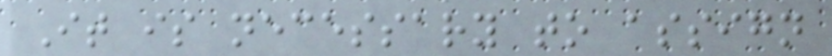It is necessary to assign
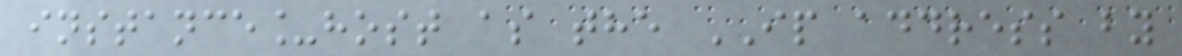instance_host as the IP address by
